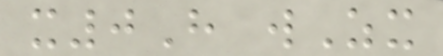x0H wZx
